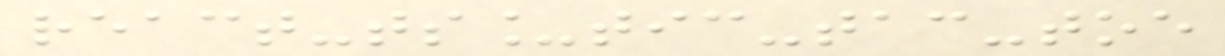react-ts_tic-tac-toe
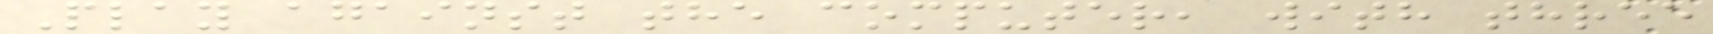Play against the computer, with three
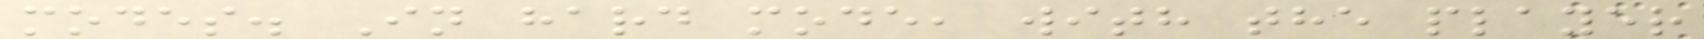modes. In hard mode, with the player
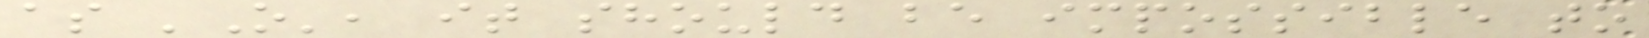as 'O', it should be impossible to
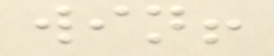win!
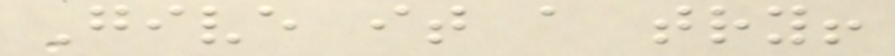Give it a try!
